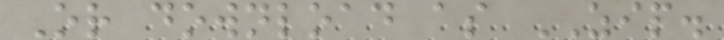Or download as ZIP.
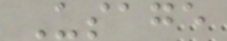Usage
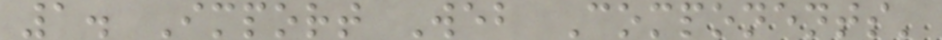1. Import Web Components'
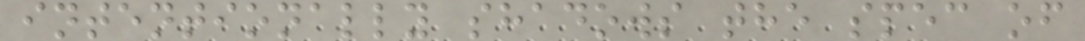intentionally shadows the spec of
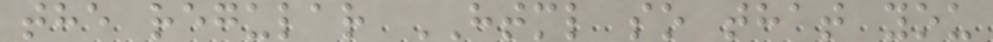the regular HTML so that you
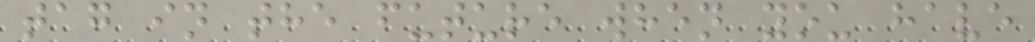tag in the future when you have
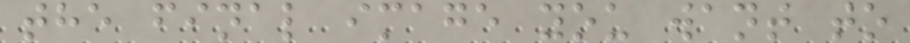the final image you want to
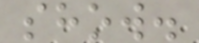show.
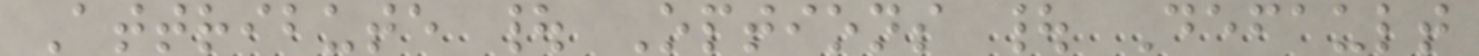Attribute | Options | Default
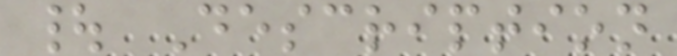| Description
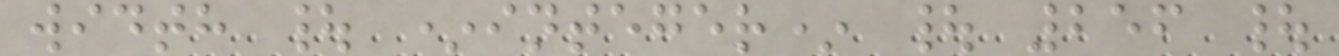width | *integer* | 256 |
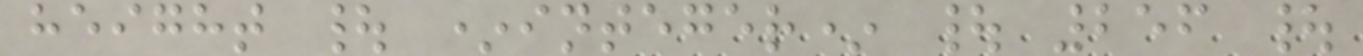height | *integer* | 256 |
